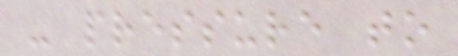- pressure to
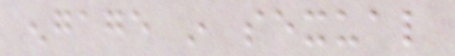engage in sexual
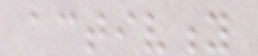activity
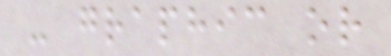- graphic or
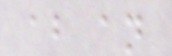about an
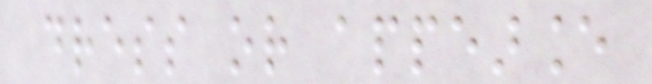dress or appearance
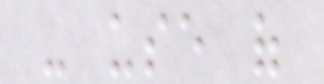- use of
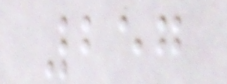257
